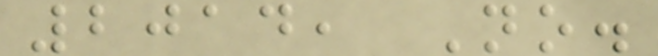2014, No.
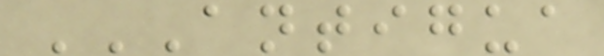ANTIGUA
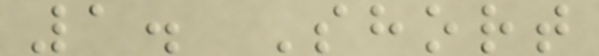1. Short
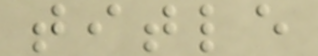title
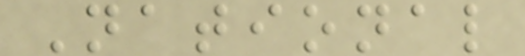National
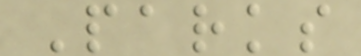Parks
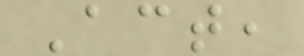Act,
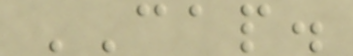CAP.
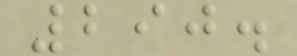290.
